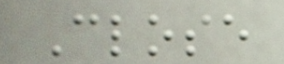Close
